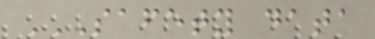SAFETY DATA
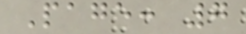Page: 7
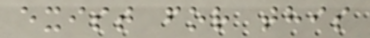exist for this
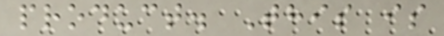product. This is
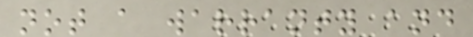not a warranty and
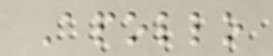Apollo
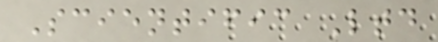Scientific Ltd
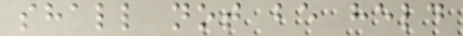shall not be held
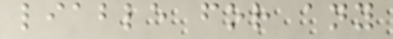liable for any
